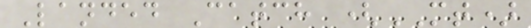Landed Catch (MT)
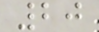20
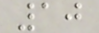10
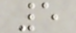5
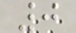0
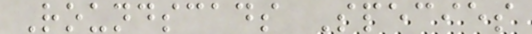Roundscads Species
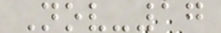Nov-17
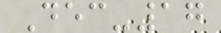Dec-17
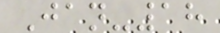Jan-18
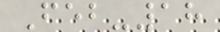Feb-18
